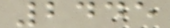2445
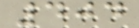404
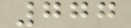777
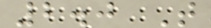2.0 T
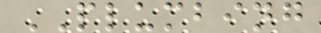PLUMBING
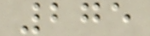275
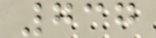737
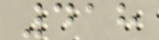418
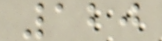120
